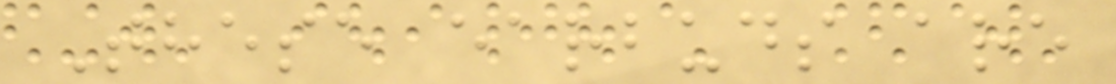These earbuds are
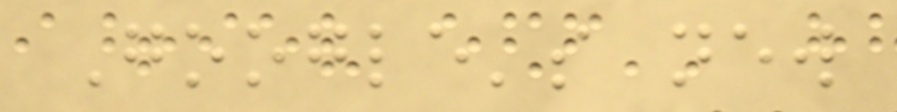Google's new
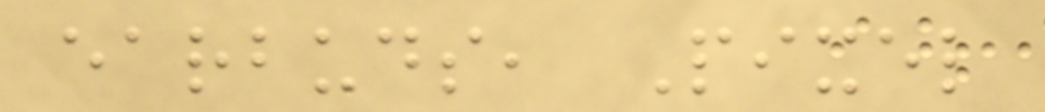earbuds, Pixel
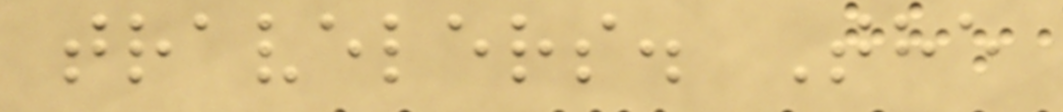travelers. The
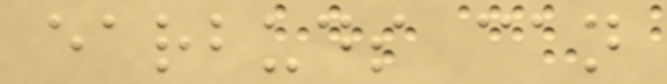earbuds can
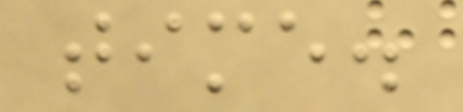time.
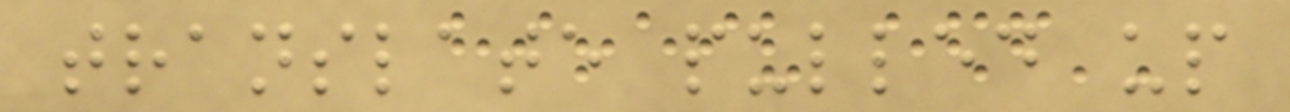translate pulled up
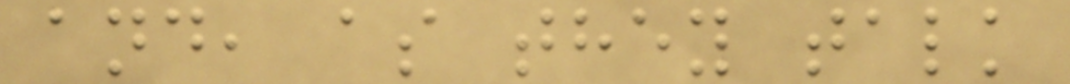and, as they talk
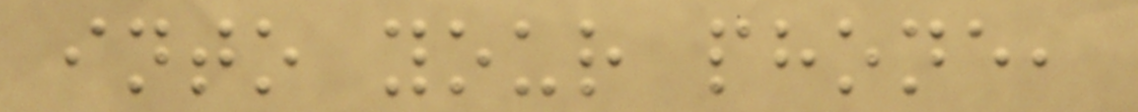into your phone,
